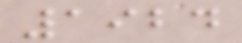1924
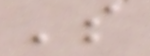's
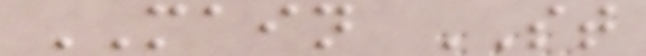MAIN ST
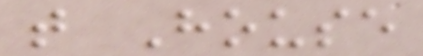t House
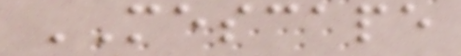MESCAPE
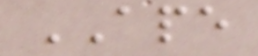APE
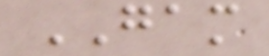GAM
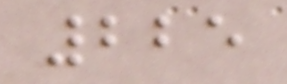225
